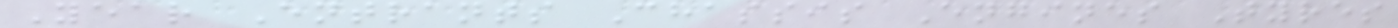Year Entrants Chassis Engines Tyres
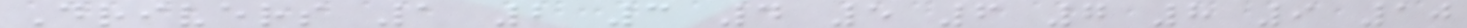Drivers 1 2 3 4 5 6 7 8 9 10
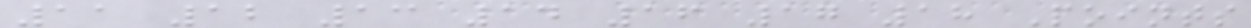11 12 13 14 16 17 18 Points
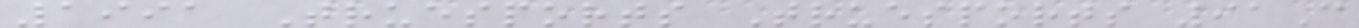1991 Truesports Truesports 91C
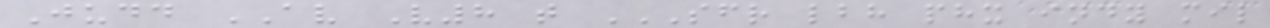Judd AV V8 t SFR LBH PHX INDY MIL
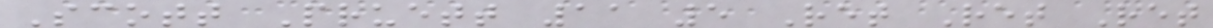Scott Pruett 11 5 Ret Ret Ret
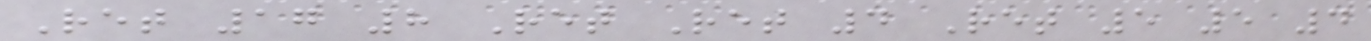Ret 17 8 Ret Ret 4 Ret 5 5 4
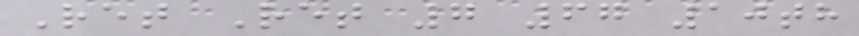Ret Ret 7 67 10th
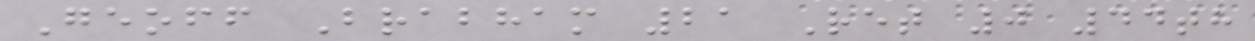Geoff Brabham 21 Ret 0 44th
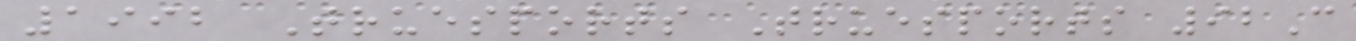1992 Truesports Truesports 92C
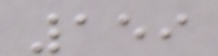159
